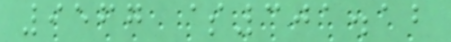9567 $301.12
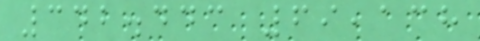342.443 69,138
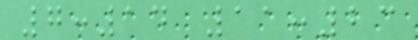7:14 11:23
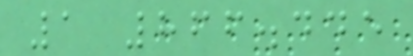1 866.445
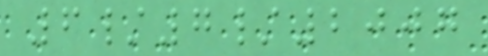6/7/2007
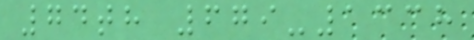74th 679-1338
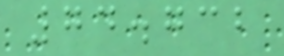74.732
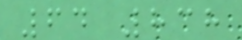64 838
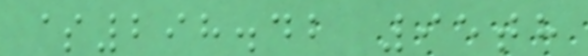$298.42 95th
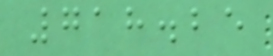718.25
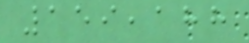159,188
